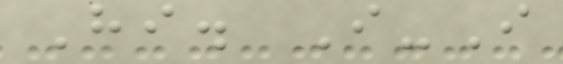Hi. I-I
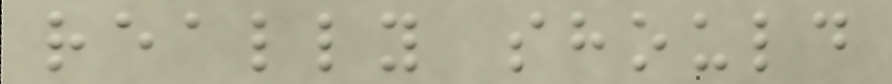really should
